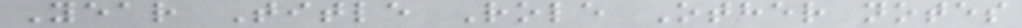Year Title Role Other notes
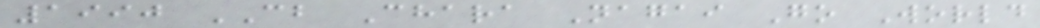1990 CB Chara Nagai Go World
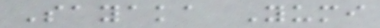Sayaka Yumi
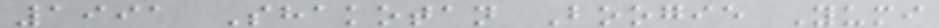1991 Shakotan Boogie Yumi
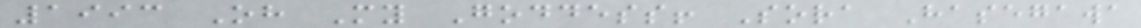1993 Oh My Goddess! Sora Hasegawa
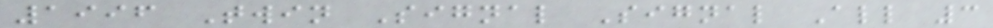1996 Twin Signal Signal All 3
